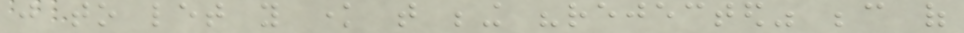just to let you know that being "rejected" because of
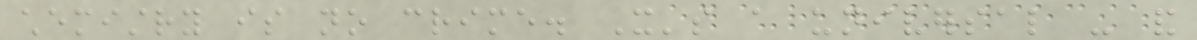chemistry is no crime. It's a universal - and
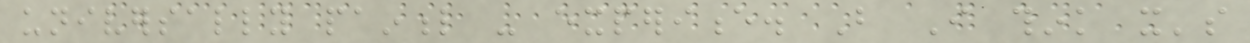universally painful - experience. But I think it's
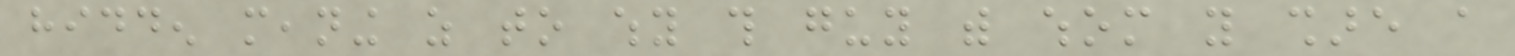hidden meaning as to why this guy with whom you share a
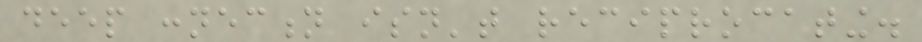deep connection isn't reciprocating.
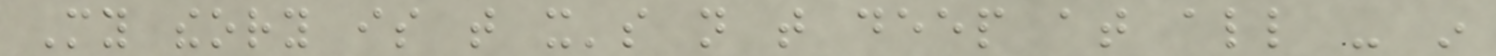My theory is that it's not that deep at all - in
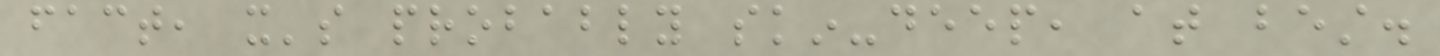fact, it's probably skin-deep, at best.
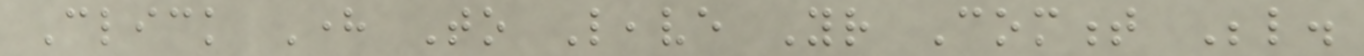Click Here To Leave Your Comment Below.
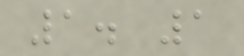1. 1
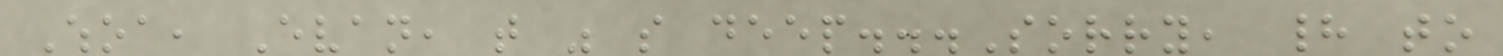Whoa, Evan, that was so deep...Sorry, had to
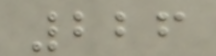226
